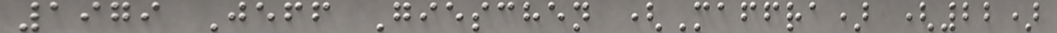1979 Jeff Gieschen (Maffra) (22)
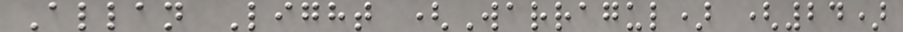Allan Light (Warragul) (24)
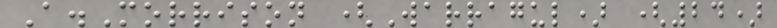A.Morrison (Warragul) (24)
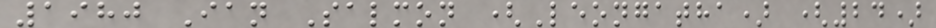1980 Ian Salmon (Leongatha) (24)
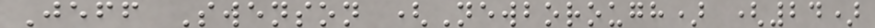Jeff Swenson (Newborough) (24)
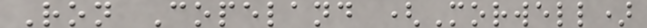Ron Copeland (Morwell)
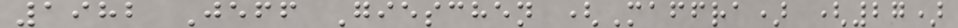1982 Jeff Gieschen (Maffra) (27)
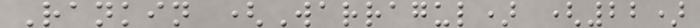Rankin (Warragul) (22)
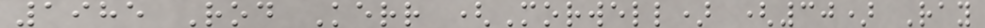1985 Rod Kerr (Morwell) (30) Ray
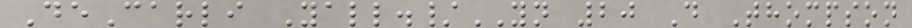DeCarli Yall./YN 20 D Thompson
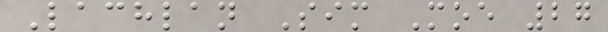Lachlan Sim Moe 27
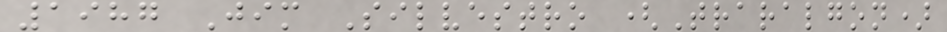1987 Jim Silvestro (Traralgon)
